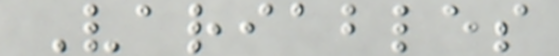Variables
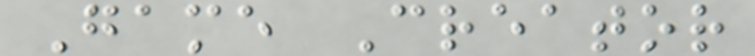Game Creator
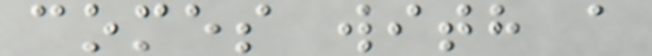comes with a
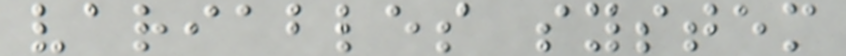variables system
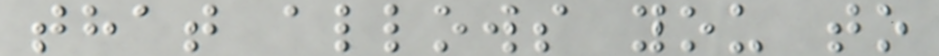that allows you to
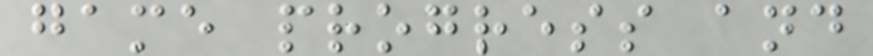game progress and
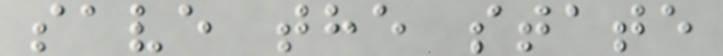save the state
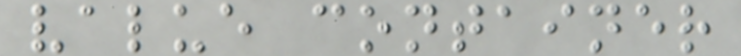value container
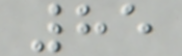85
